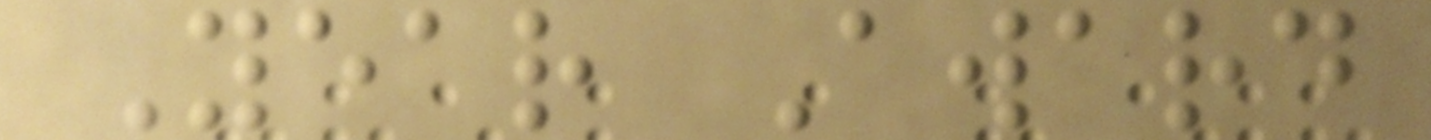Year Award
